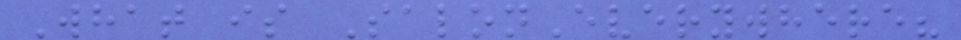What is SalonEverywhere?
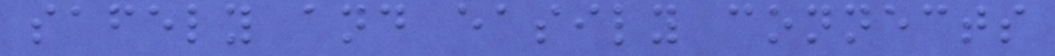safely and easily connects
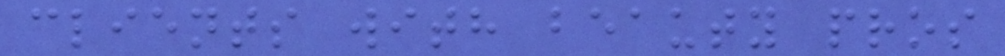clients with beauty pros
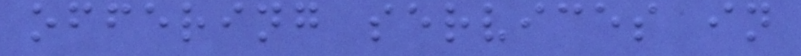offering services in
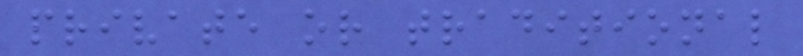private or traditional
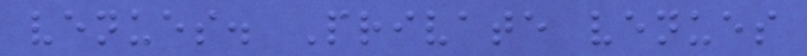venues. Private venues
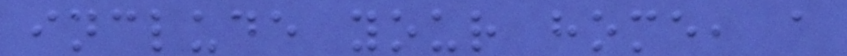include your home, a
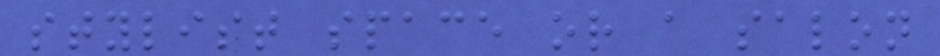stylist space or a salon
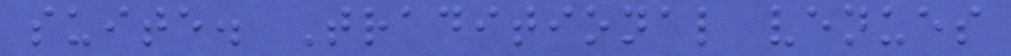suite. Traditional venues
